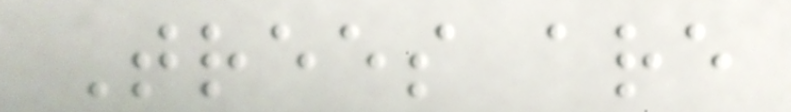Trees are
